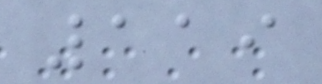119
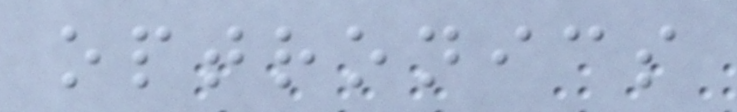optronics
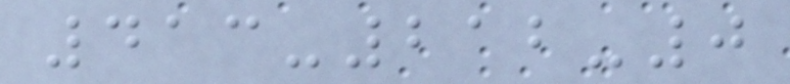413-212-0
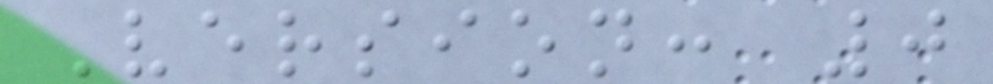Version: 0
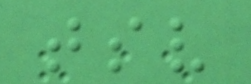tsv
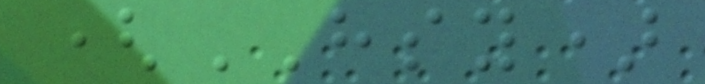(HSY)
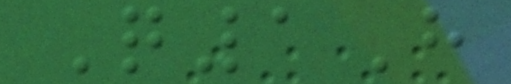Q1H
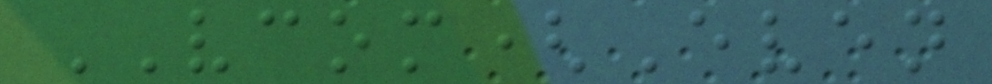VCOM(Even
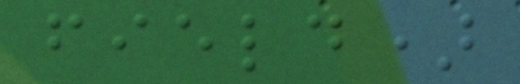field)
